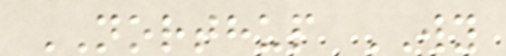NORTHUP WY
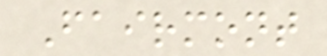Fairmont
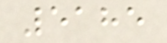5185
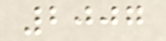2007
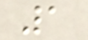1
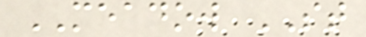MEADOW ST
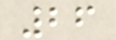26
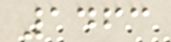1463
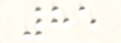85
